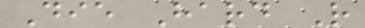Die Hard R
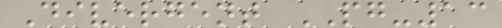Divergent PG-13
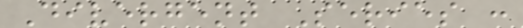Divergent Series :
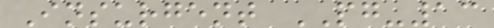Insurgent PG-13
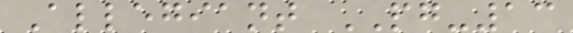Allegiant PG-13
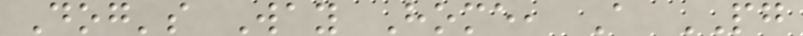Dog's Way Home, A PG
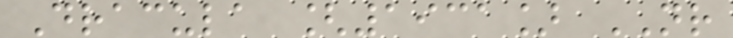Dracula [1931] NR
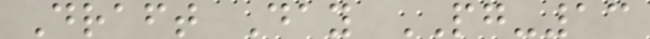Draft Day PG-13
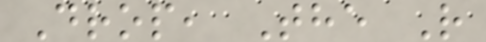Drop, The R
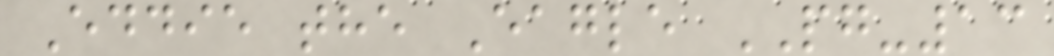Eddie the Eagle PG-13
